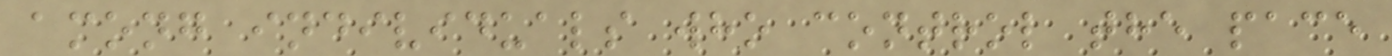among individuals who control the pace
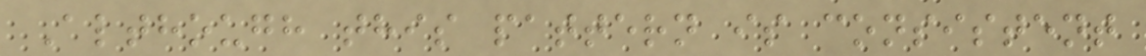Although this pattern is consistent
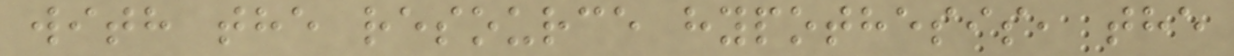with the resource hypothesis, the
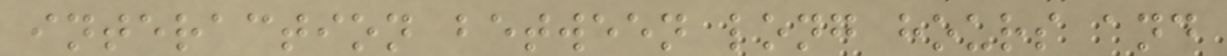interaction between long hours and
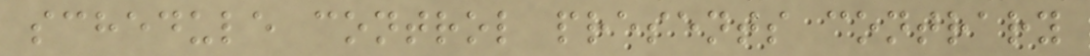schedule control presents contrary
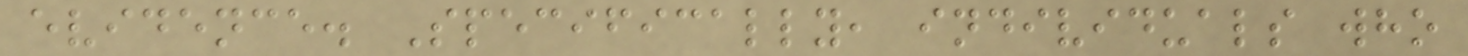evidence. Specifically, individuals who
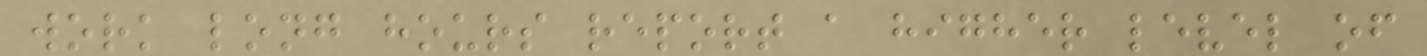work long hours report a higher level of
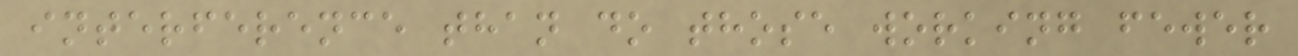interference than do those working fewer
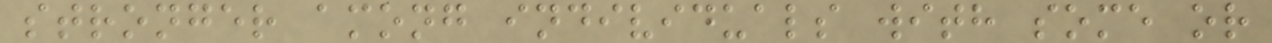stronger among individuals with some or
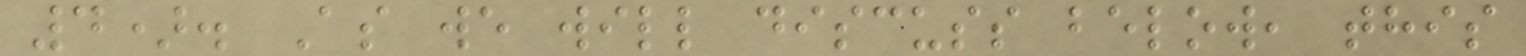4). As we will discuss below, this
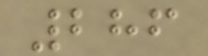286
